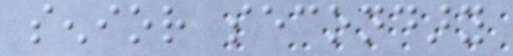senior secondary
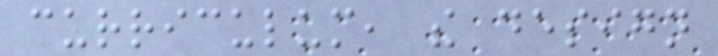curriculum, the design
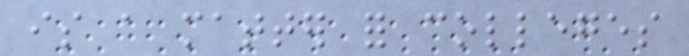is a matter for colleges
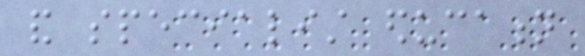and specialist education
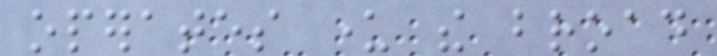operates under the broad
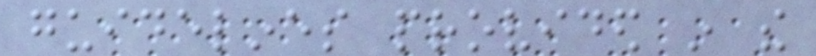guidelines provided in the
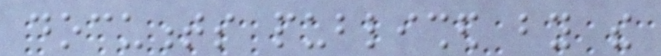documents published by the
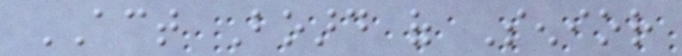ACT Board of Senior
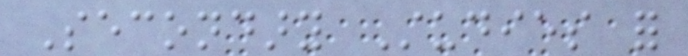Secondary Studies for
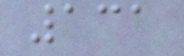131
